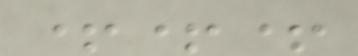+++
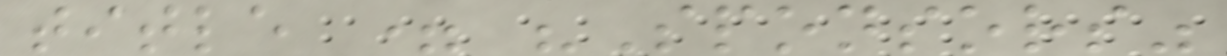title = "Sponsors"
